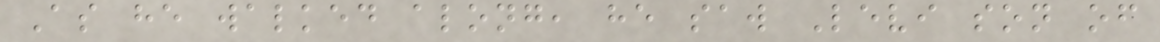As he walked along, he saw Levi son of
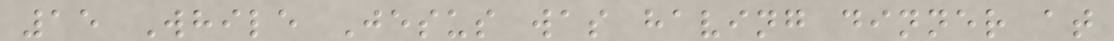15 While Jesus was having dinner at
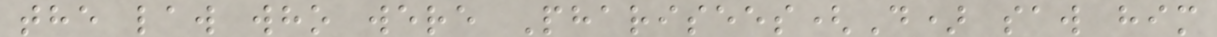the law who were Pharisees(D) saw him
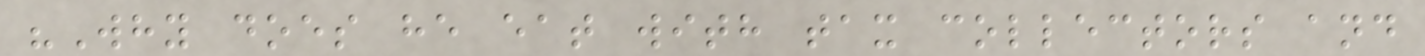"Why does he eat with tax collectors and
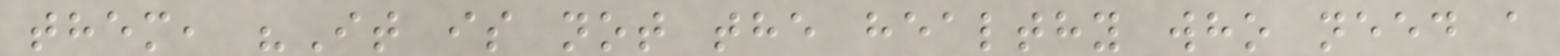them, "It is not the healthy who need a
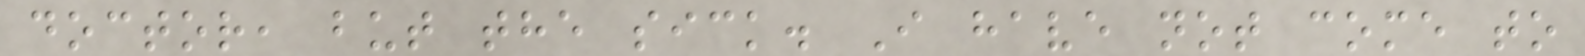doctor, but the sick. I have not come to
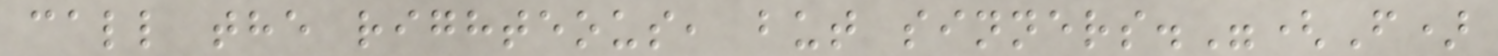call the righteous, but sinners."(F)
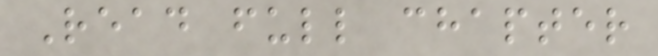Read full chapter
